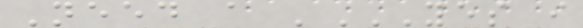Need a 'YES I
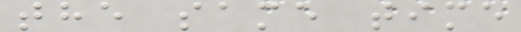the same time
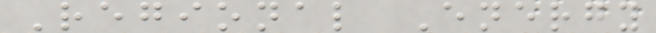Regional Energy
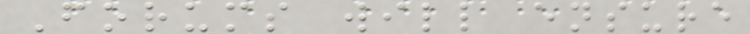Forums will ensure
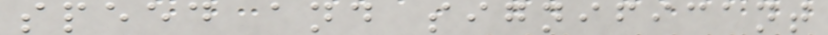speed and significant
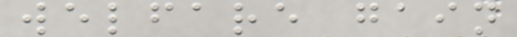welfare gain
